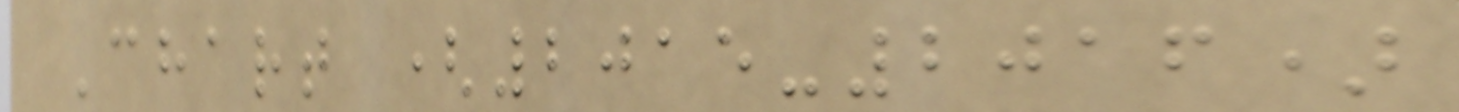Chart (2015-2016)
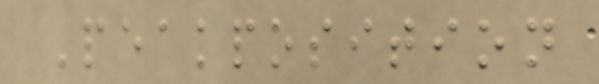Peakposition
